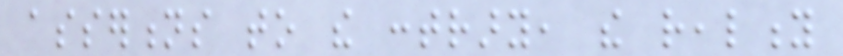assertions to the contrary, the reality
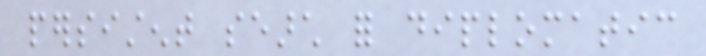persistent search for diplomatic
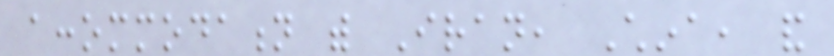accommodation with Iran, China, and
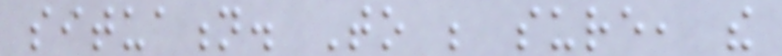situation. To be sure, the
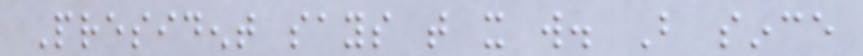President says that it will. But since
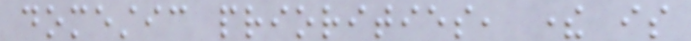domestic priorities, there is
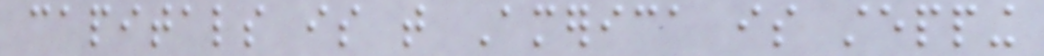capitals is that America is stepping
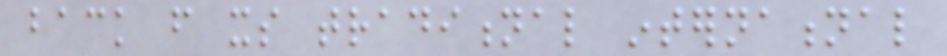back from its traditional international
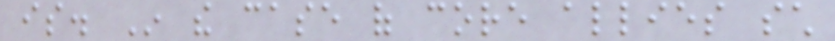is. In the case of core allies such
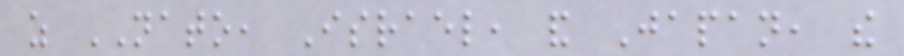as NATO, Israel, and Japan, the
